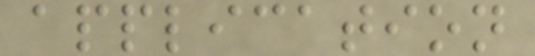application
